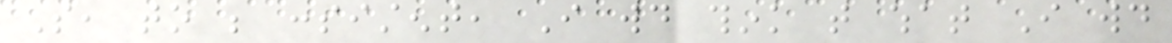So, to be consistent, I would think that what I would
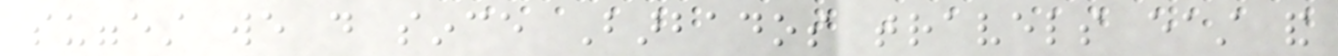suggest we do since Barbados travels east and
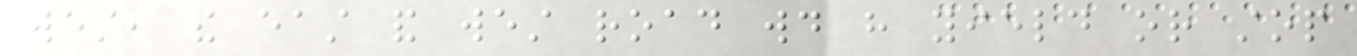west, the east and west road would have yield or stop
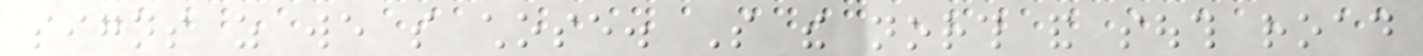signs as we so chose. So the north and south road
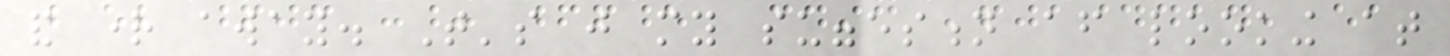and right away. That's just my suggestion after looking at
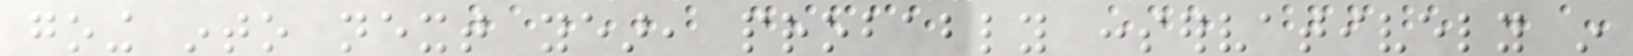going into next year, probably conservatively in
